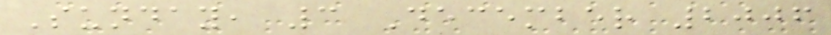Sunday, 3 December 2006
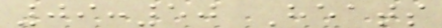09:50 Heats
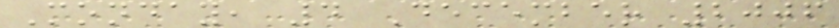Monday, 4 December 2006
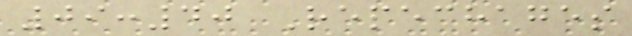09:40 Repechages
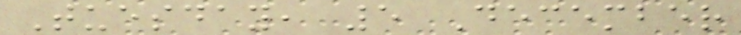Tuesday, 5 December
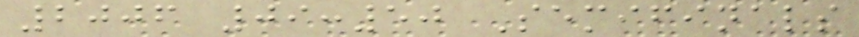2006 09:50 Semifinals
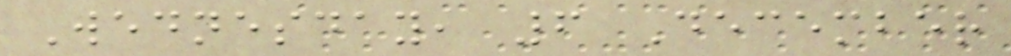Wednesday, 6 December
